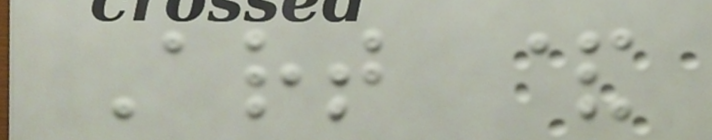Art &
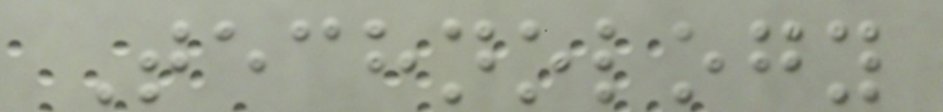Technology
